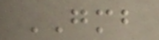GMB
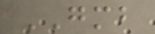GMB
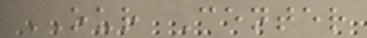OUR Center
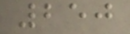250
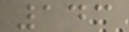143
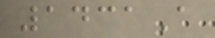1431A
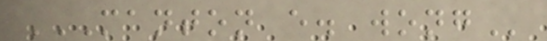MANTON E. WONG
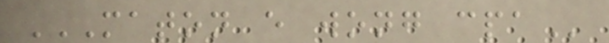MATON E WONG CPA
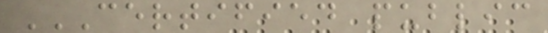CERTIFIED PUBLIC
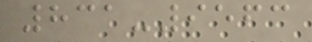831-9563
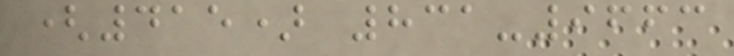(415) 831-9663
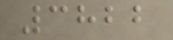3822
